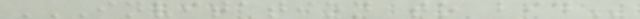INVITATION TO BID
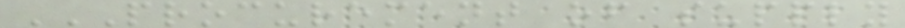PROCUREMENT OF SUPPLY
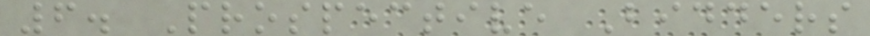6. Prospective Bidders
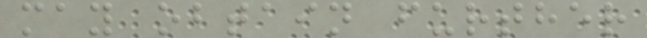may obtain further
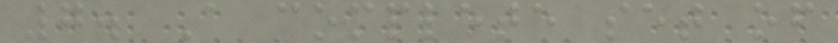7. A complete set of
